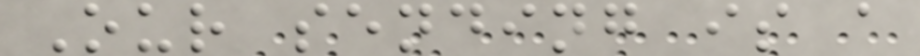Our sending is a
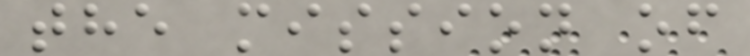the mission of
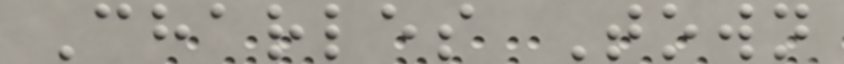Charles Town
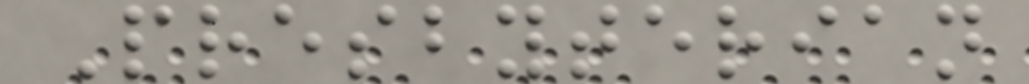Presbyterian
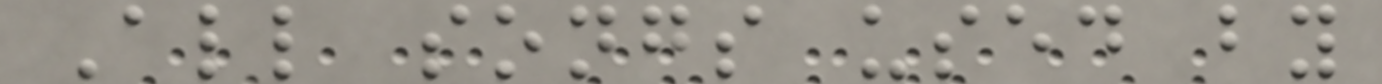All songs used by
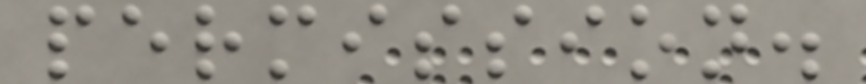permission.
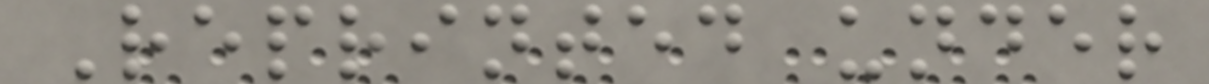Reprinted under
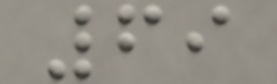69
